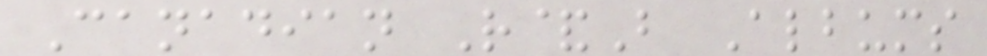Canadian R&B Albums
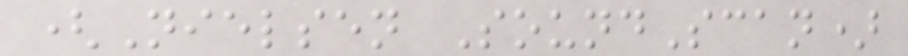(Nielsen SoundScan)
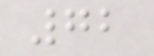72
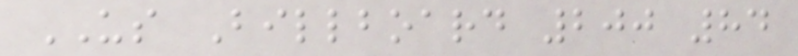US Billboard 200 84
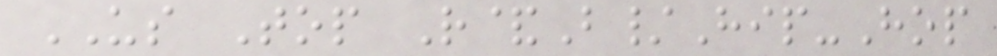US Top R&B/Hip-Hop
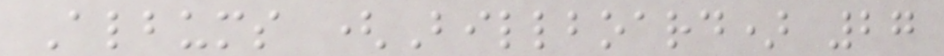Albums (Billboard) 27
